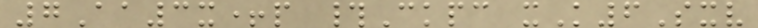7Aa3x+p #Ckpc xK6Sxv
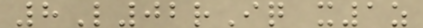8L02rIq x1z
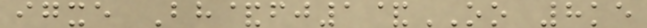igxe Bh&fj1&OO 8ke
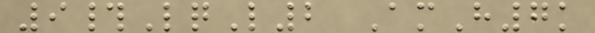9#LqL2 AmH7k
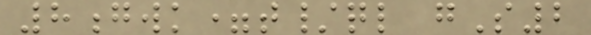8gwk=t/ql gS2
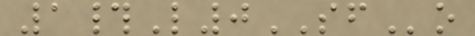1#L0SFo
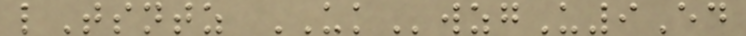lTsntz UKwzgU9Ed
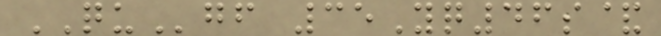QUgf 35Yq46s&
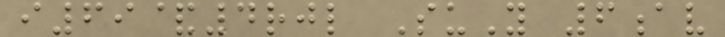i69&4rjl SuY 6av
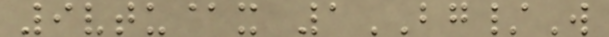9vtu@x 1BG/W
